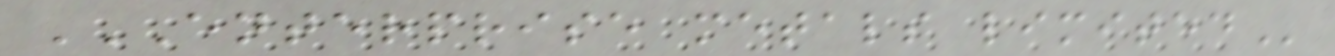ENTERPRISE METALS LIMITED
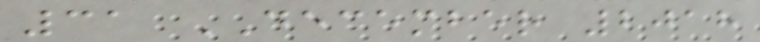31 DECEMBER 2018
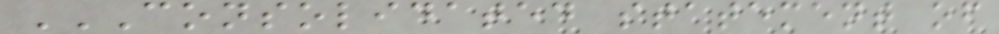CONSOLIDATED STATEMENT OF
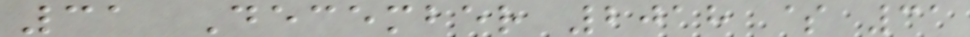31 December 2018 $ 31
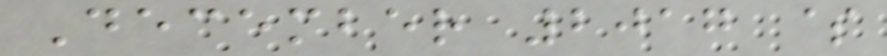December 2017 $
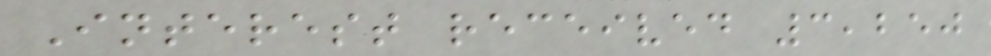Interest received 3,250
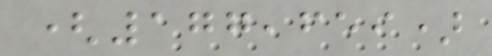(177,659)
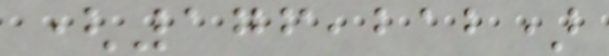(176,212)
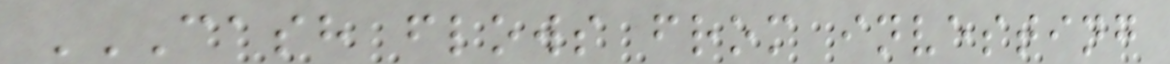CASH FLOWS FROM INVESTING
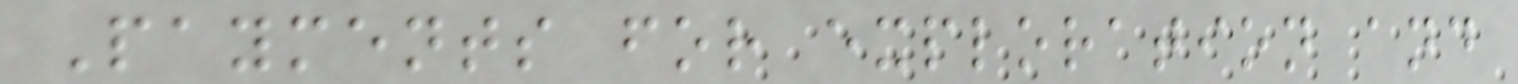Payments for exploration and
